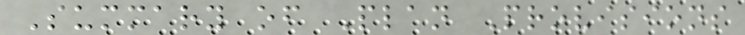Summary of Plan Provisions
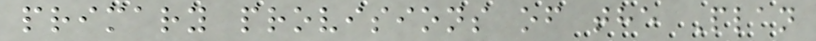primary provisions of the Plan
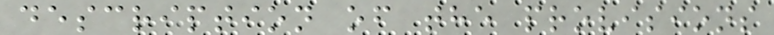description of the provisions
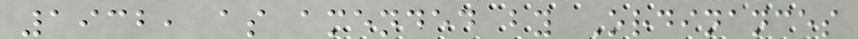1932, as amended by Ordinances
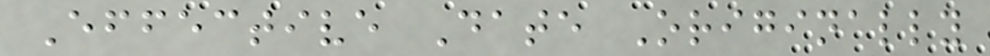Effective Date Originally
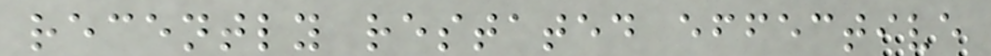recently restated effective
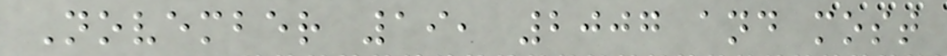November 19, 2007 and most
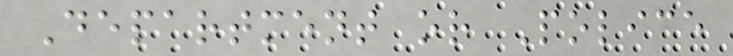Department or Police
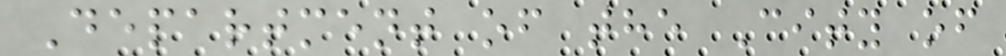Department of the City of
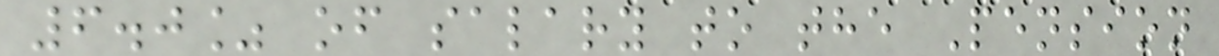6.0% of salary to the Pension
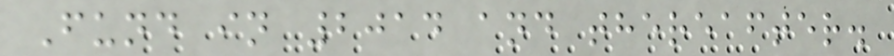Fund in 2014 and thereafter.
